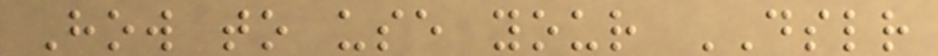How to use your DSLR
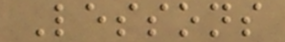Lessons
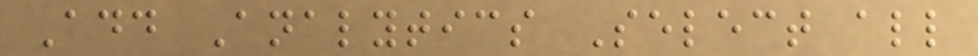Add Analytics Select all
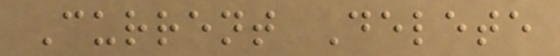Current Delete
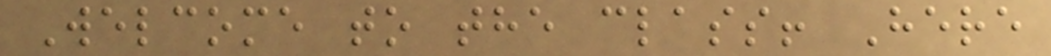Welcome to the class! Here
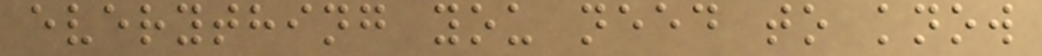everything you need to know
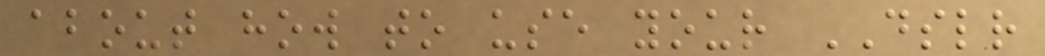about how to use your DSLR
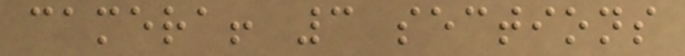camera! 3 sections
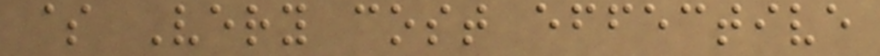$ Very cost effective
